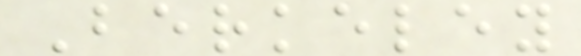Berkeley
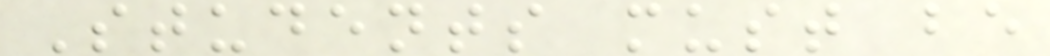Students must be
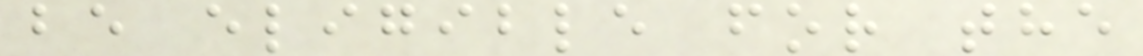be eligible for the
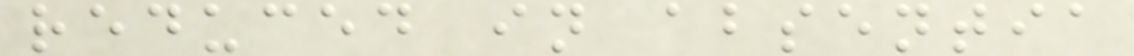reduced in absentia
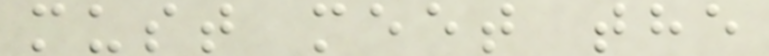must meet the
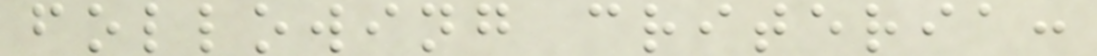following criteria:
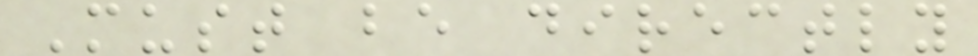Must be directly
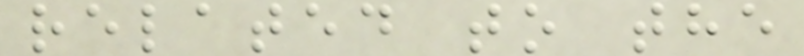related to the
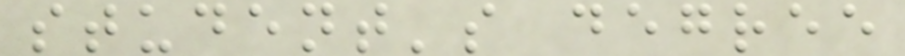student's degree
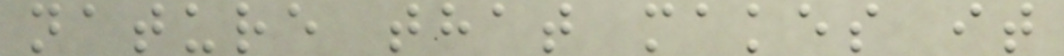nature that makes it
